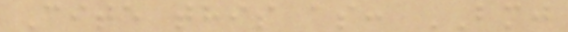Cite this as: BMJ
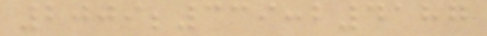2009;339:b4187
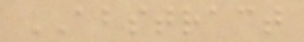ABSTRACT
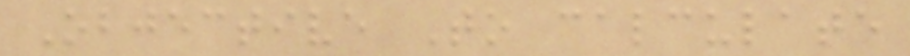Objective To calculate
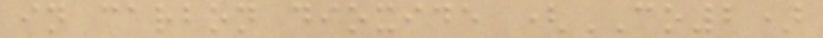in carbon dioxide (CO2)
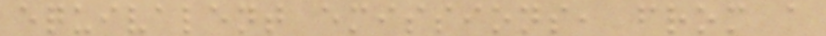equivalent emissions, from a
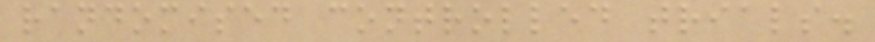randomised controlled trials.
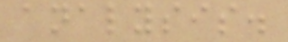analysis.
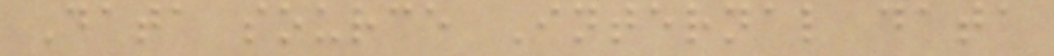Data source Internal data
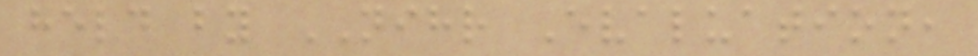held by NIHR Evaluation,
